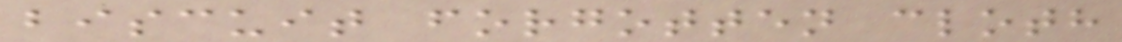biscuit forgotten cloth
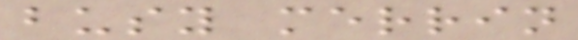busy merrin
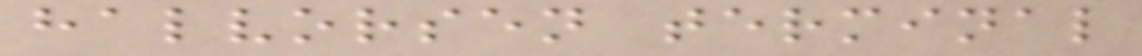halvorsen terminal
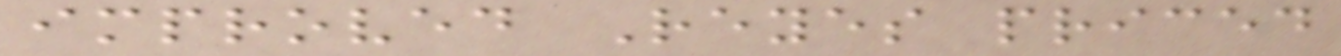improved Reyes priced
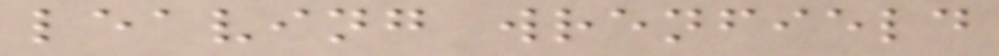leaving wrenfield
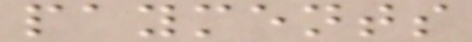payments
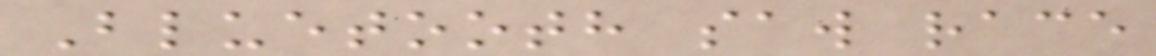Bluetooth saw race
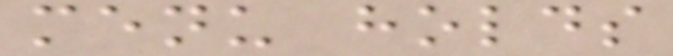menu holds
